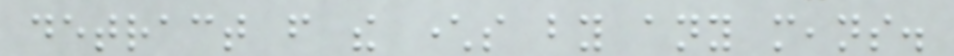detract from the characters by any means.
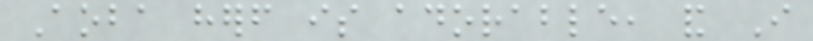Aoba herself is adorable, and I
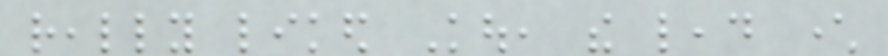really liked Kou, the lead character
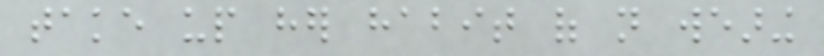take up her habit of not wearing
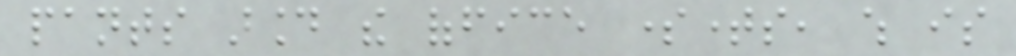pants around the office sometimes, which is
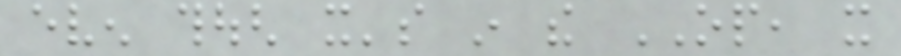even though it's in the OP, it
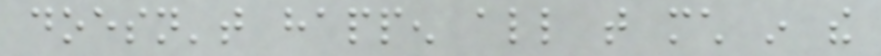doesn't happen all that much in the
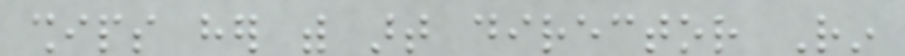ships her with art director Rin
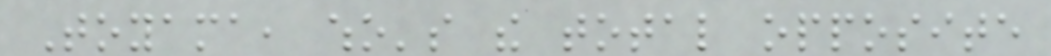Toyama, who's the total opposite
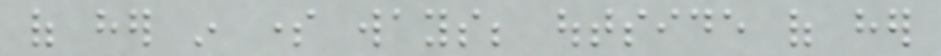of her in some ways; outside of her
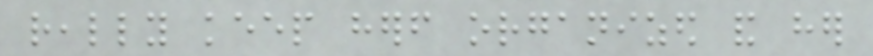really keep herself organized and her
